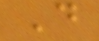D
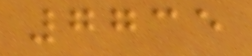7735
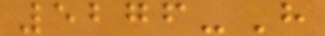5276-H
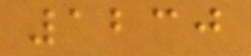1230
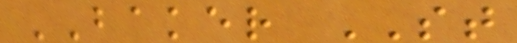BAKER ST
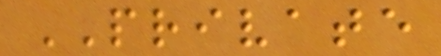PRIVATE
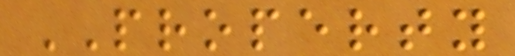PROPERTY
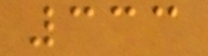333
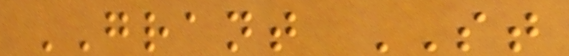GRANT ST
